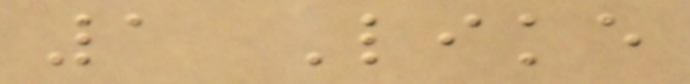1 Like
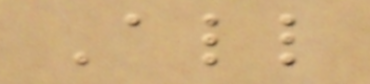All
